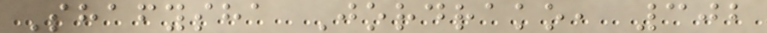Shafysha Jordrako, 302
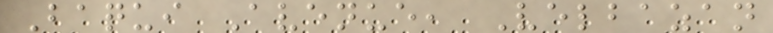Baqui Avenue, Velbazan
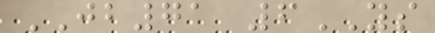JB71 6YS
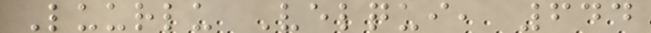Luurlu Velqui, 644
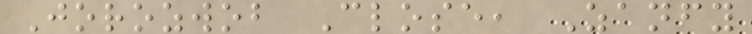Jorozwob Close, Zanfy
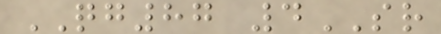QG87 4SR
